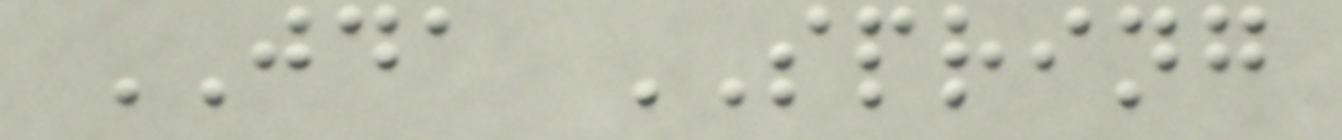JDA SPRING
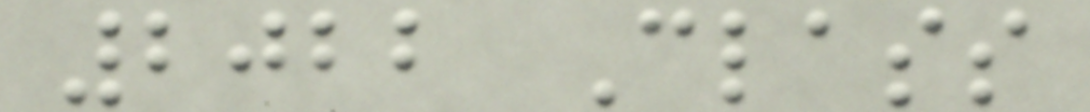2022 Class
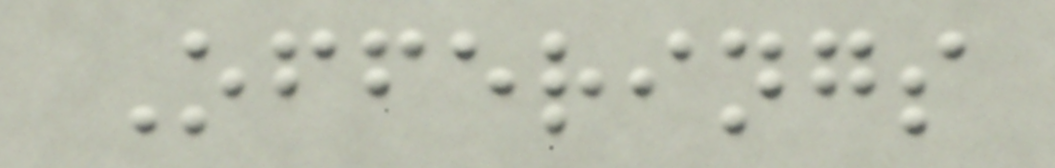Offerings
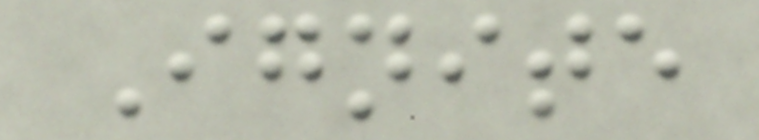Ignite
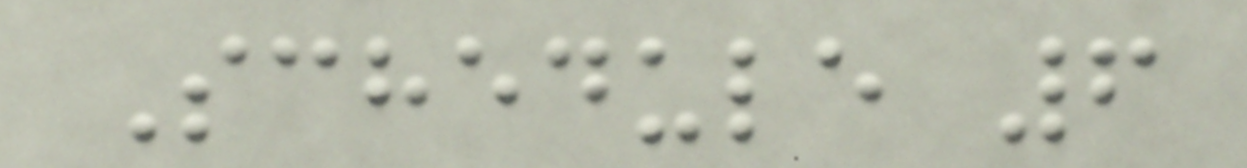Schedule 6
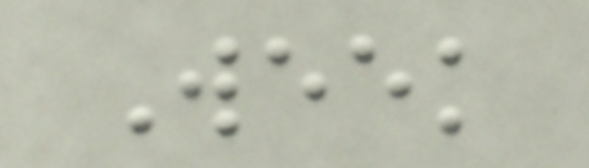Week
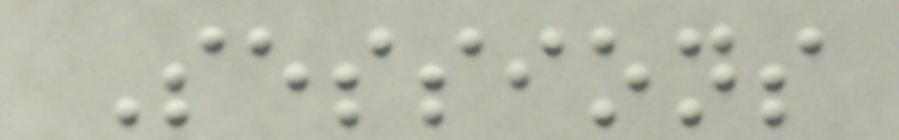Sessions
